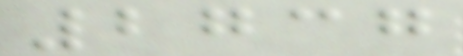2737
